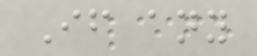If any
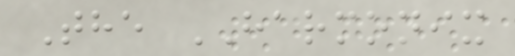The HARMONIX
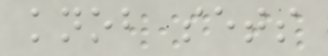knob sets
